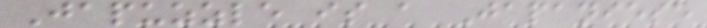Japuzzle is a Japaniese
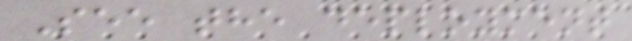See the deployment
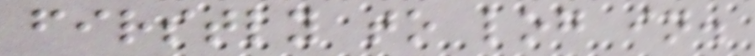firstly to log in.
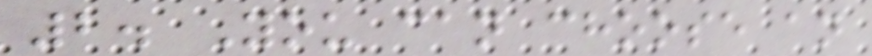2. You can choose an
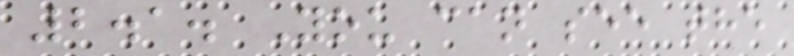2.1. You can see the
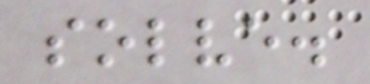solve.
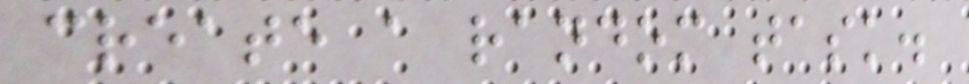create a random task.
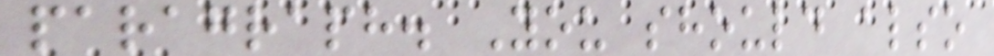paragraph. You should also
